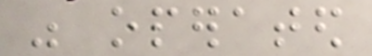was operated
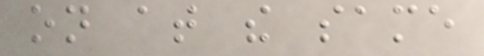on at the same
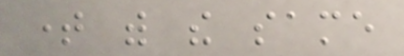time with the same
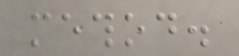method.
